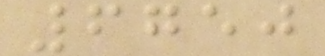6750
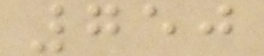750
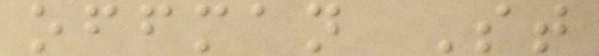offman St
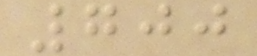700
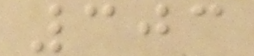303
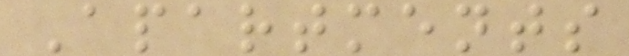Apartments
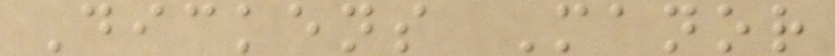Dickens Manor
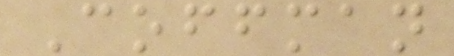Coffman
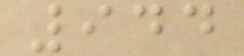944
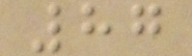87
